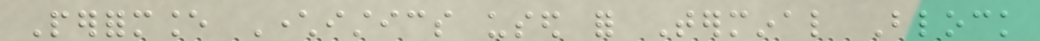Performance Characteristics used for Terminal Block
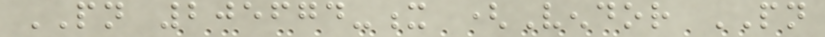PN 205674-x (Vendor PN
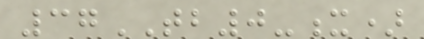37TB0-x)
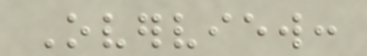Overview:
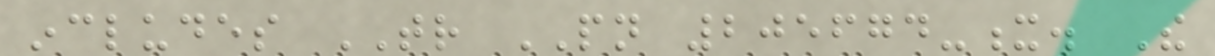includes TR PN 205674-x. The
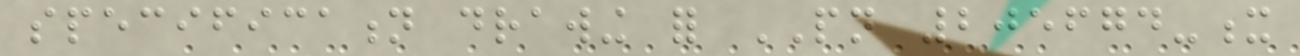specification drawing for PN 205674-x
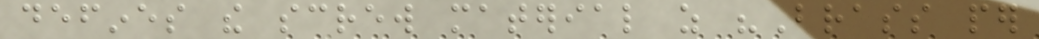defines the screw material as "Brass per
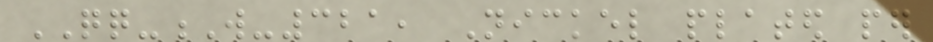QQ-W-321, Nickel plated per
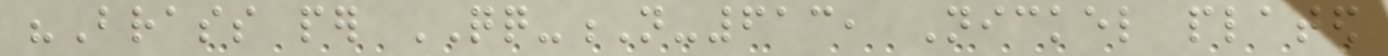"Brass per QQ-N-613, Nickel plated
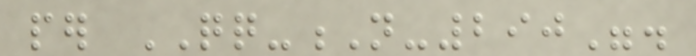per QQ-N-290".
